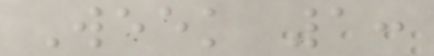Week 1:
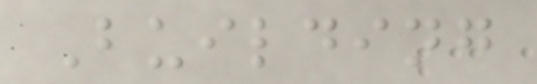Building
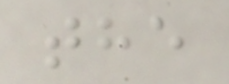the
